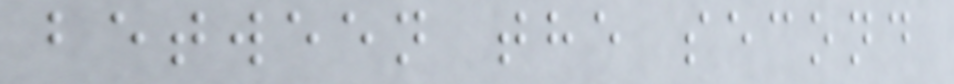between the second
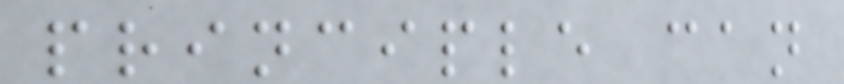principle can
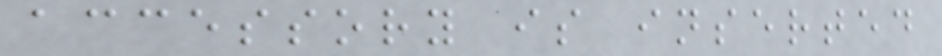accessory is inserted
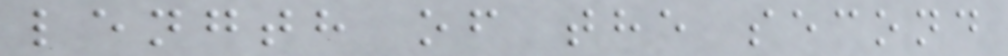length of the second
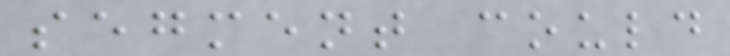segment could
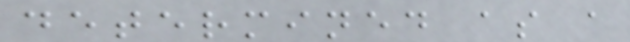determined as a
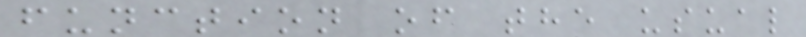function of the usual
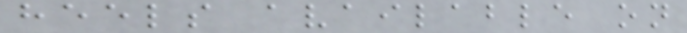heels available on
